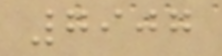7907
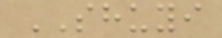SHUYI
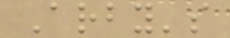Arby's
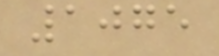1075
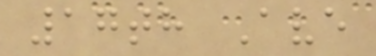17th Ave
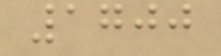1700
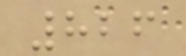826
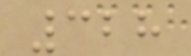328
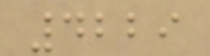4229
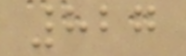827
